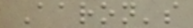Aaron's
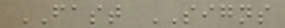FAST SIGNS
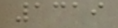1319
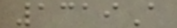1319A
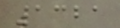1321
